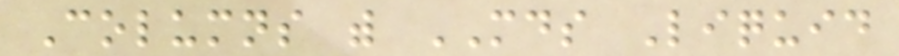Columns with MDS Liquid
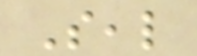Seal
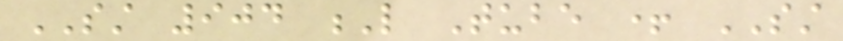SST 904 L Tube + SST
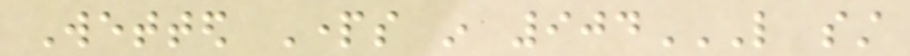Wetted Parts in 904L SST
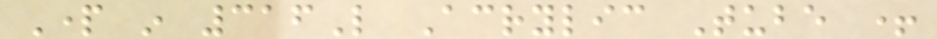Part in 316L Acrylic Tube +
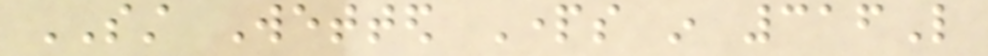SST Wetted Parts in 316L
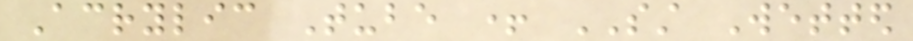Acrylic Tube + SST Wetted
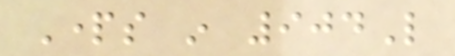Parts in 904L
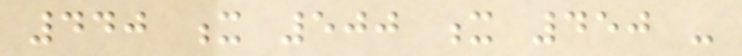440 x 500 x 450 -
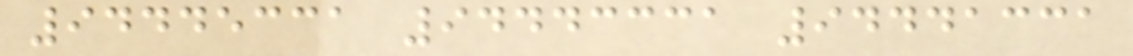94445331 94443331 94441331
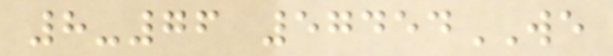8-76 57454WE
